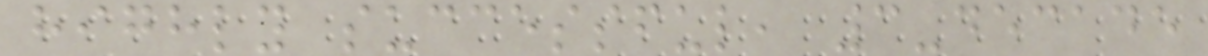highly successful, 3-decade
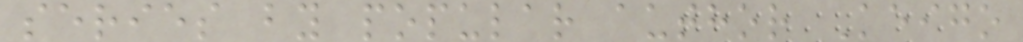series by popular author Keigo
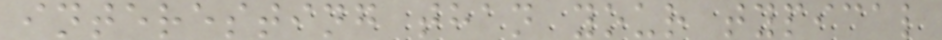interesting than your typical
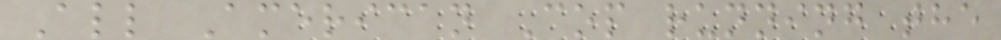All American Cop running the
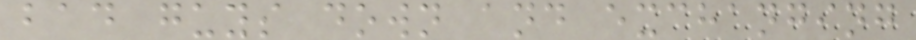bad guys down and exchanging
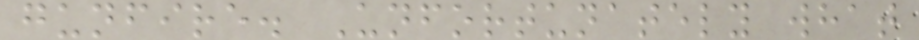gunfire. Unfortunately what
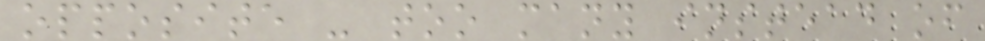opposite - too many instead of
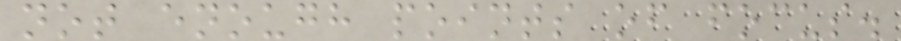not enough points of focus.
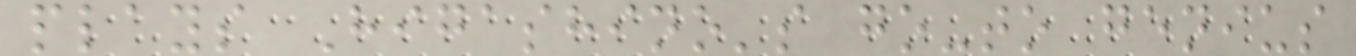plays Higashino's go-to genius
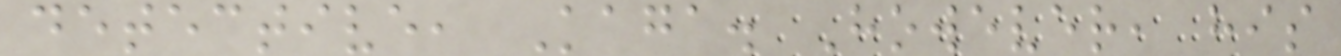detective, Kaga. However, his
